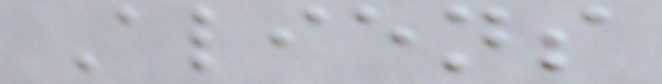Aliens
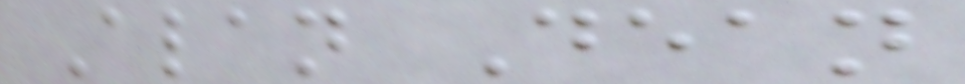Alan Dean
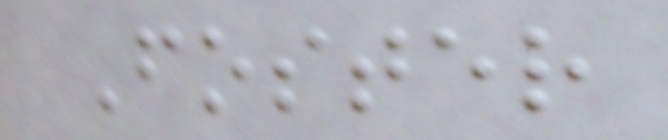Foster
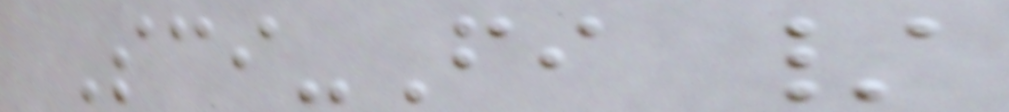Sci-Fi /
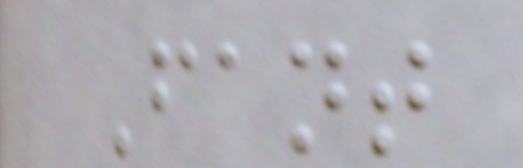Fant
